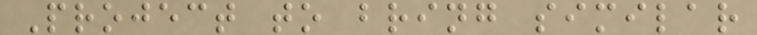Project to bring similar
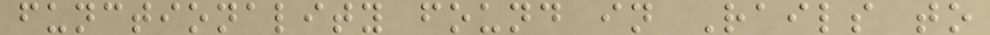functionality found in Rails to
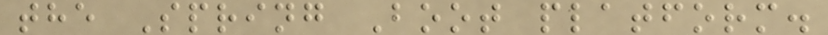the Spring Boot platform.
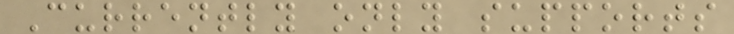Currently only supports
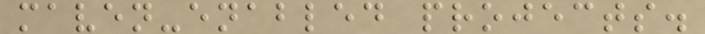maven-enabled projects.
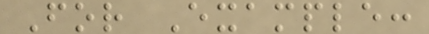For Example:
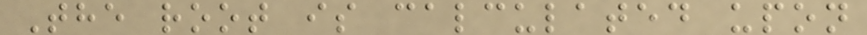The root is calculated upon
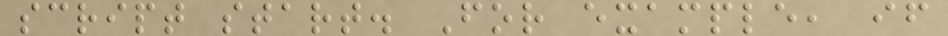script start. For example, if
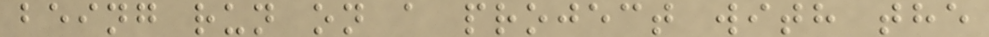being run on a project with the
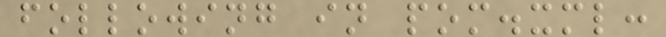following in pom.xml:
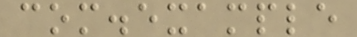com.example
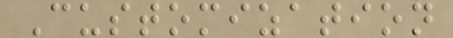Customization
